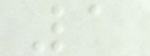1
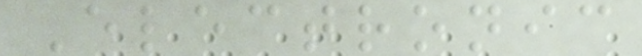Electronic
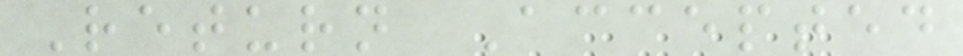Return Accepted
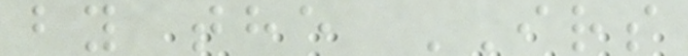by the IRS
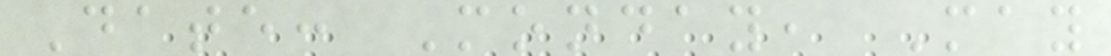Date: Monday, May
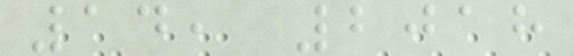14, 2018
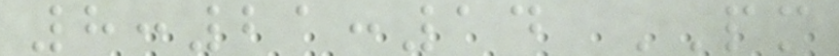8:21:14 PM
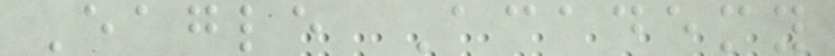Eagle Academy
